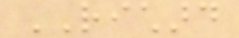RICHARD
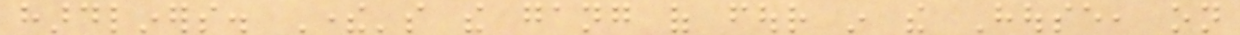hardliners. There's the gang of four in the House, on
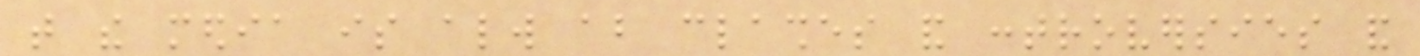that the media is always about clashes and controversies and
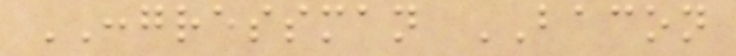CONGRESSMAN BACON
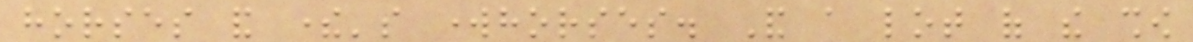horses and there's workhorses. And a lot of the show
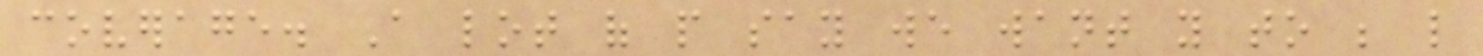coverage. A lot of people say we want you to be like
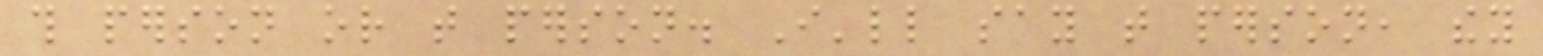this person or that person. I'll say that person, they
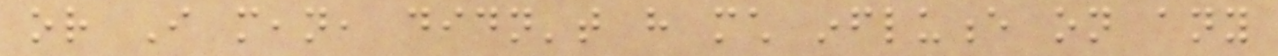or I mean, didn't have much influence on any
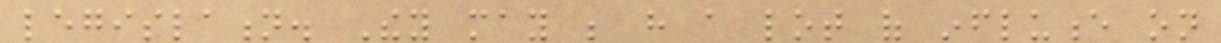legislation. They may be have a lot of influence on
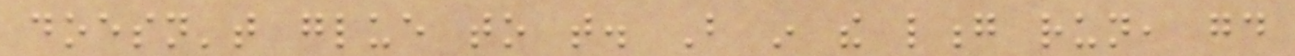doesn't glue to that. But in the long run, good
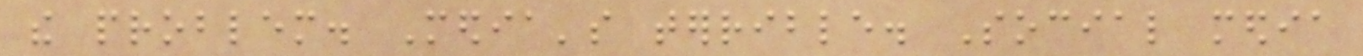the problem. Media's terrible. Social media
